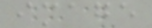image
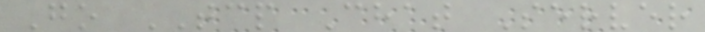Go TCP Chat Server
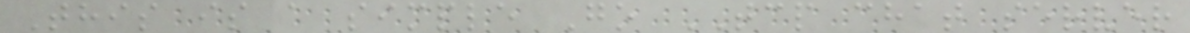This is a simple Go TCP chat server
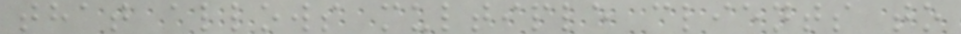that allows multiple clients to
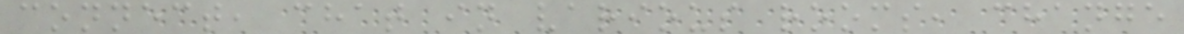connect, chat in various rooms, change
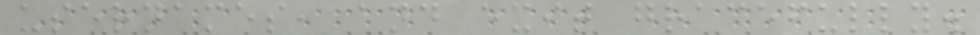usernames, and exit gracefully.
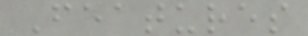Features
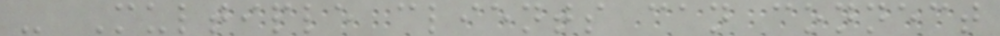- Multiple clients can connect
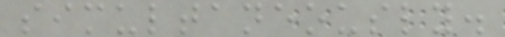simultaneously.
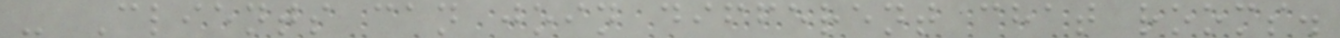- Clients can join different chat rooms.
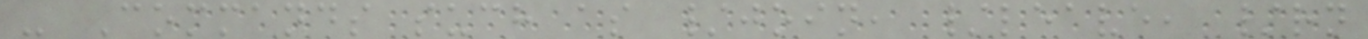- Commands such as /join, /leave, /rn
